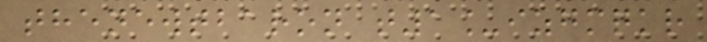thenewtbaron t1_izgmqkr
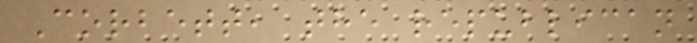Corbett, the republican
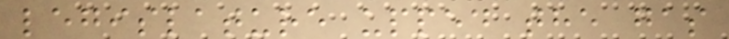legislature upped the gas
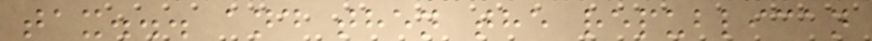tax... and then the republican
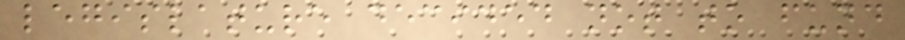legislature decided not to fund
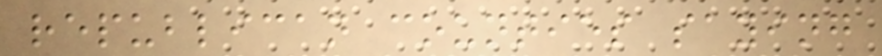republican counties saying
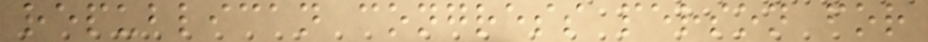republican congress person for
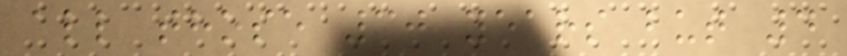all those 30 years but 4
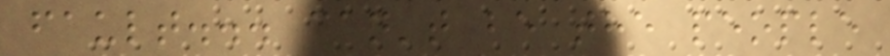fault... can't be the people
